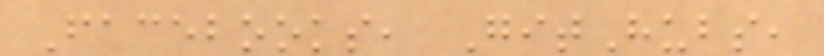Facebooks, GitHubs,
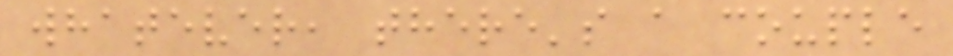whatever, there's a couple
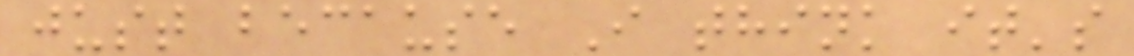just because I think it's
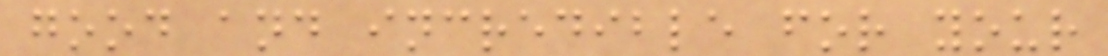good and incredible for your
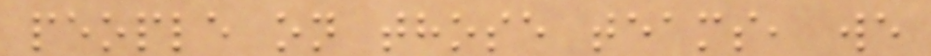people on those teams, we
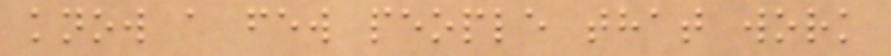know a few people that work
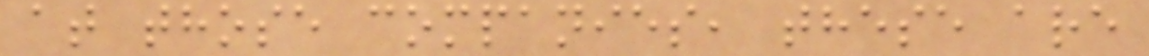at those companies, these are
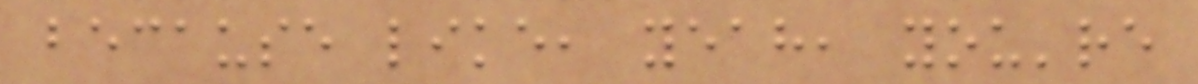because like, yeah, you're
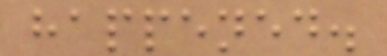happened.
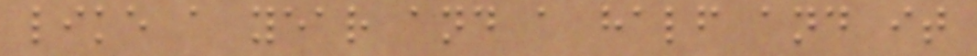like a year and a half and it
